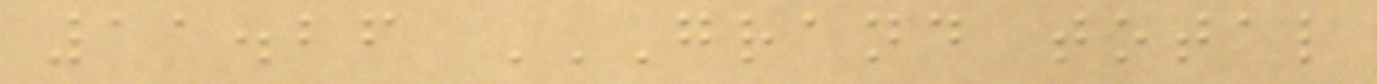11.26 GRAND TOTAL
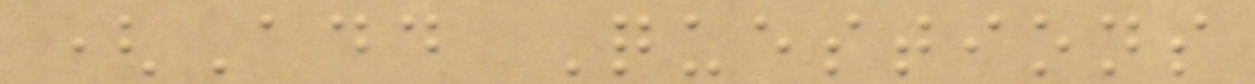(Add Questions
